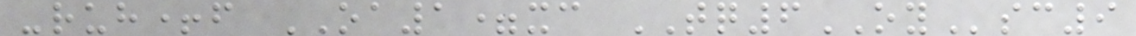-ruh+f OA1=xc TQ6OYsc9
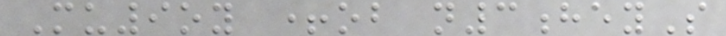Mu9oy +ob n3heyS
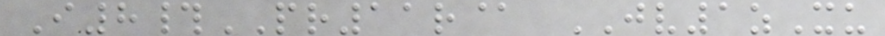I8#PR11r@ JV1zXu
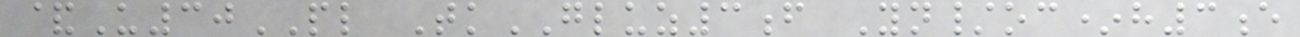&U30PL TkGLUZ3f Yn/oc*h3e
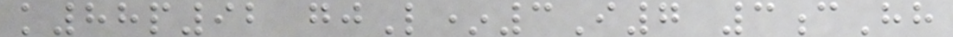k88p92 gjL*3I7 3cHh
